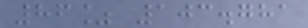86% 103.781
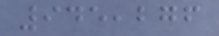945,276
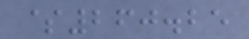$260.25
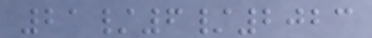21/6/2023
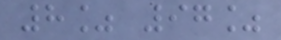8% 97%
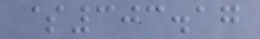$303.17
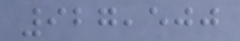927,500
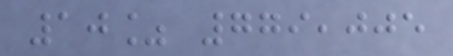10% 779,005
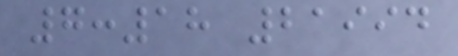7:18 21994
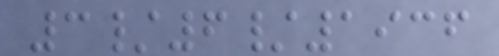3/6/1936
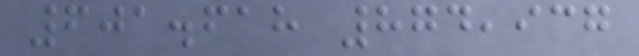601.618 874,937
